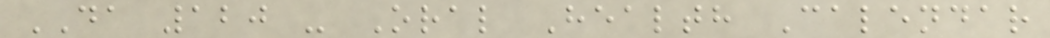DA 120 - Oral Health Calendar
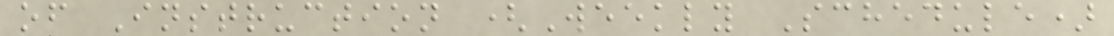of Instruction (Weekly Schedule)
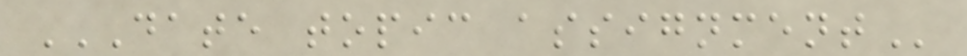DATE TOPIC ASSIGNMENT
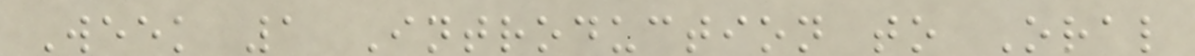Week 1 Introduction to Oral
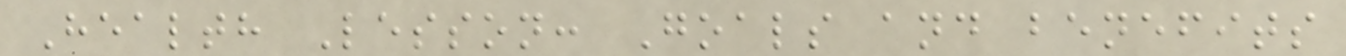Health Lesson: Goals and benefits
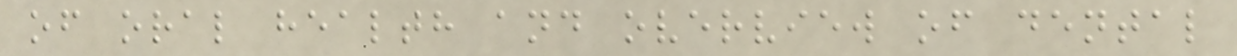of oral health and overview of dental
